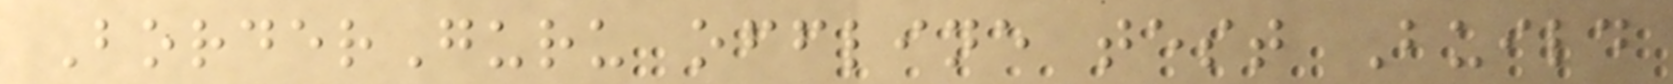BorderGuru offline test Build
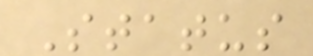Status
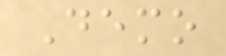Demo
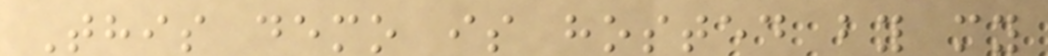This demo is hosted by my
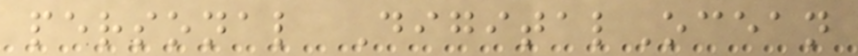personal DigitalOcean
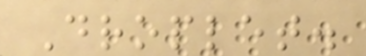Droplet.
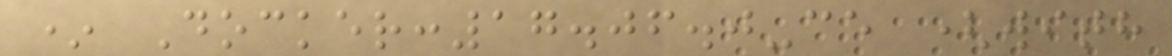* Docker:17.06.0-ce (with
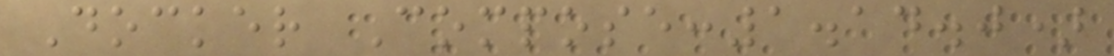Docker Compose:1.14.0)
